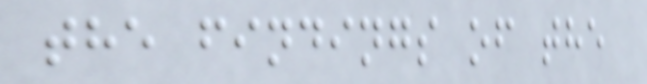the findings of the
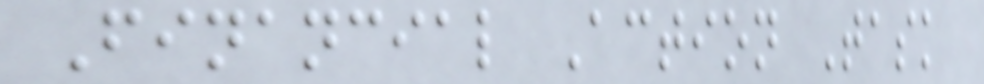Financial Action Task
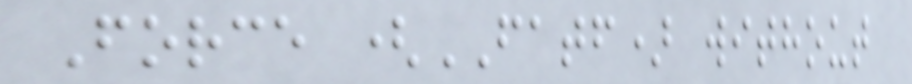Force (FATF) without
